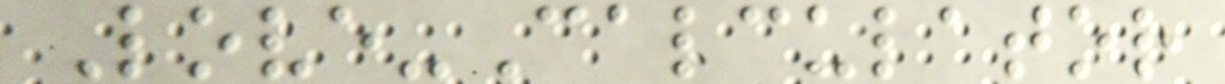Love-Calculator
